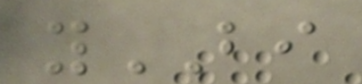yBI
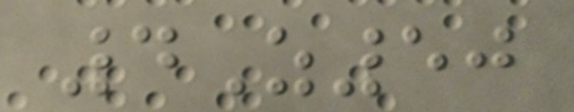4Z50
